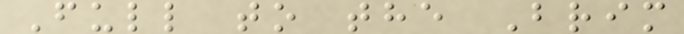Full to the Brim
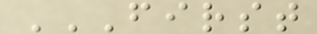FIRST
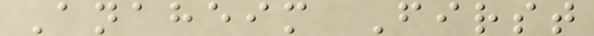Anaheim First
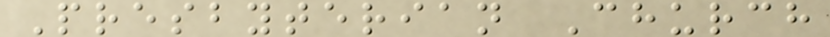Presbyterian Church
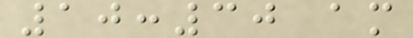10:30 am
